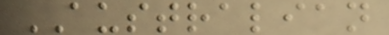AUSTRALIAN
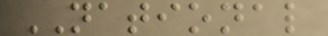NATIONAL
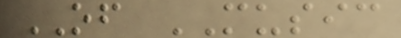OF MUSIC
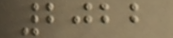2022
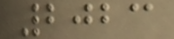2023
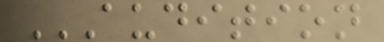AUDITION
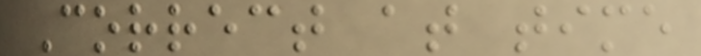Correct at time
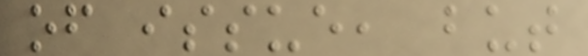of issue, but
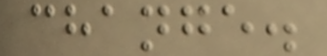change.
